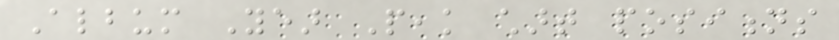Album Year Peak chart positions
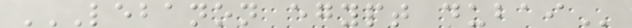LEBANON EGYPT DUBAI
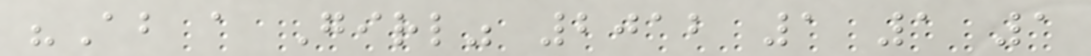"About a Girl" 2012 1 1 1
